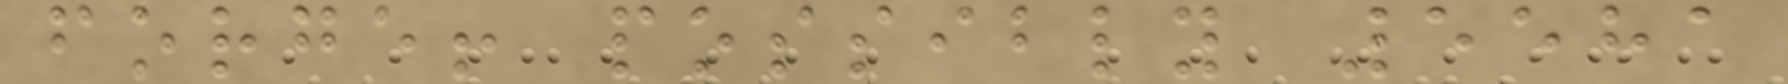forge! possibly 5581
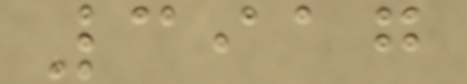3917
